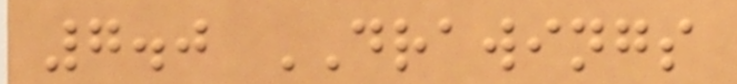7.0 DRAWINGS
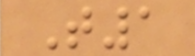T1
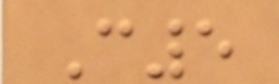C5
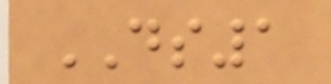DS1
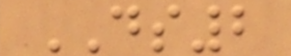DS2
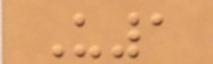U1
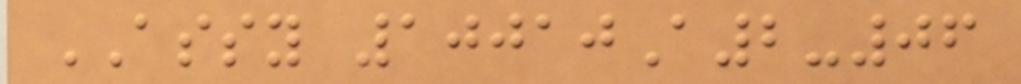ASSY 10010A2-06
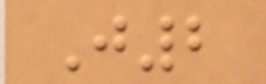J2
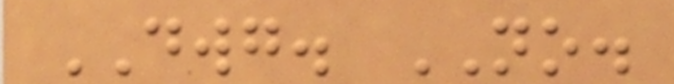DWG. NO.
